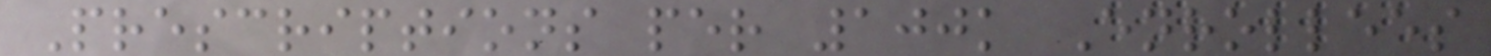Prescriptions per 100k Enrollees
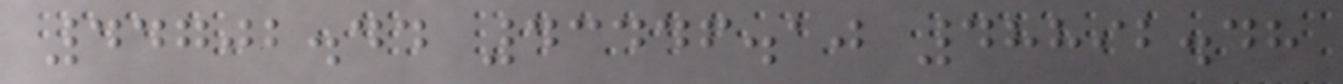44702.44 43446.10 48892.48
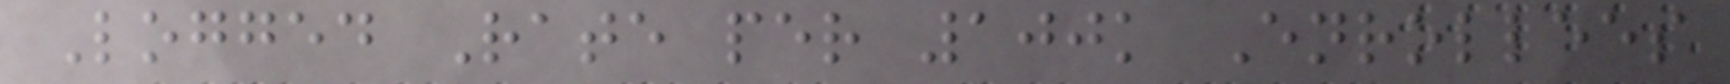Logged Rate per 100k Enrollees
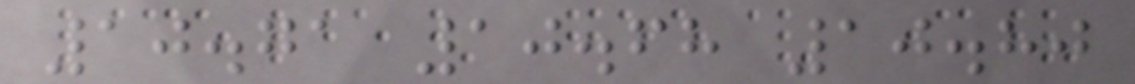10.71 10.68 10.80
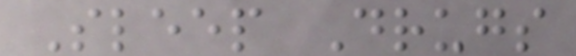Sleep Drugs
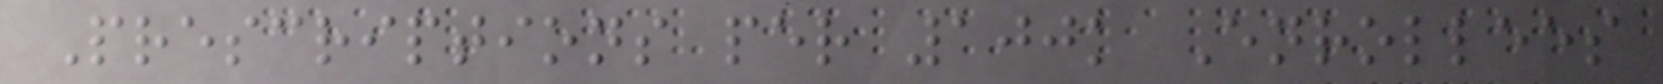Prescriptions per 100k Enrollees
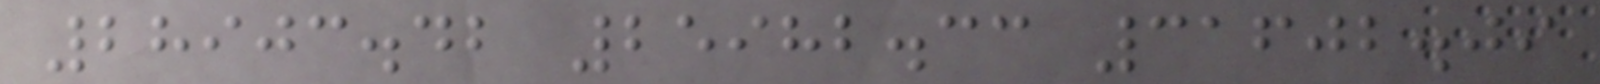28903.42 25982.33 31602.09
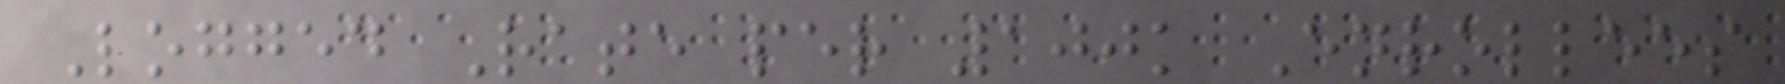Logged Rate per 100k Enrollees
